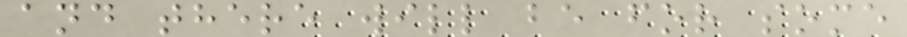and there will be for some
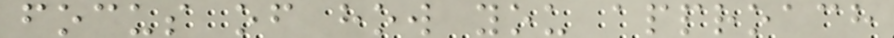focus of how you approach
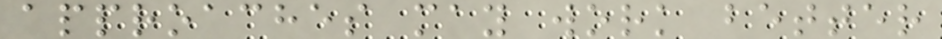approaches may work better
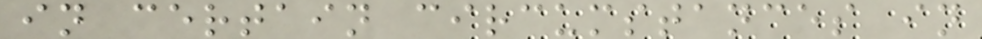in certain circumstances in
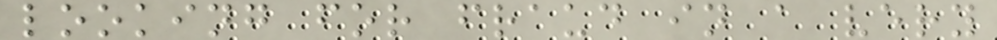looking for fraud in a very
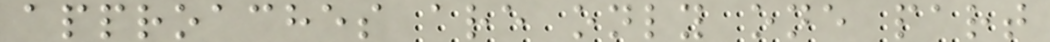approaches are only one part
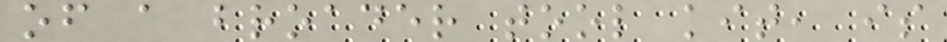of a broader tool kit, is
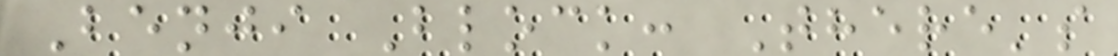Benji Block: There's
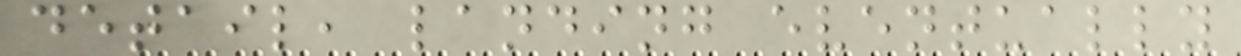detail, landing eventually
